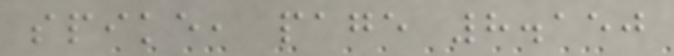spike, page 8.150
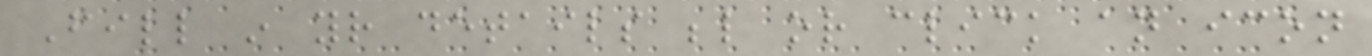Fill in your details below or click an icon
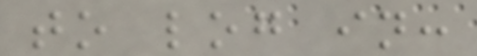to log in:
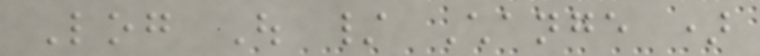Log Out / Change )
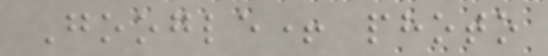Google+ photo
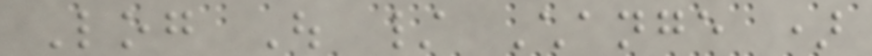Log Out / Change )
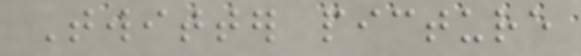Twitter picture
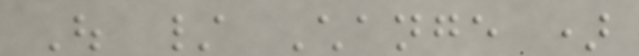Out / Change )
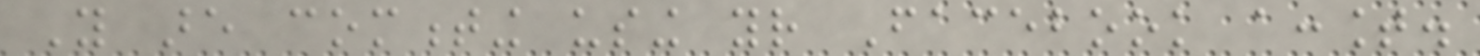You are commenting using your Facebook account.
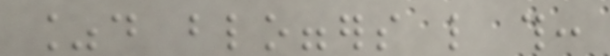%d bloggers like this:
